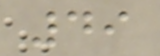49
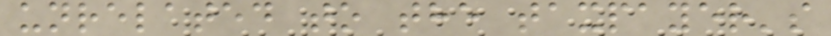unrelated to the taxpayer's
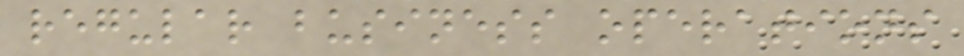regular business operations
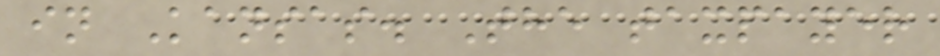in Kansas. The taxpayer
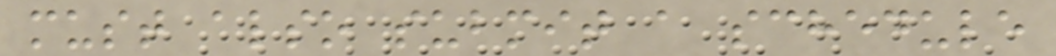must also submit a schedule
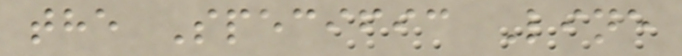the Specific Line
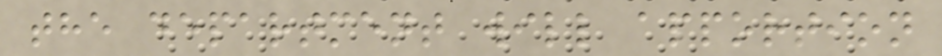the department will apportion
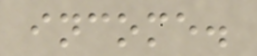income.
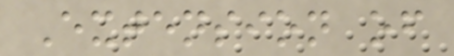Extension of
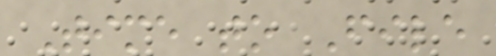Time to File
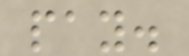pay.
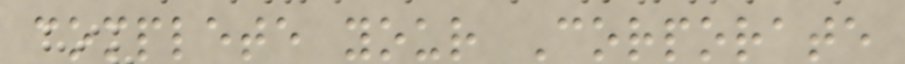complete your Corporate
